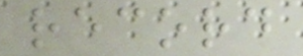record
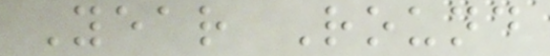Year Round
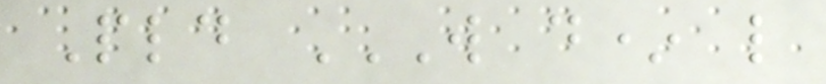Pld W D* L
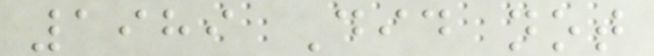1989 Did not
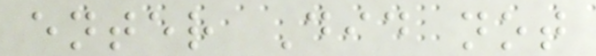enter Did not
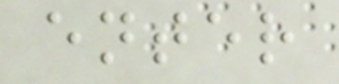enter
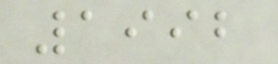1992
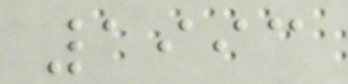1993
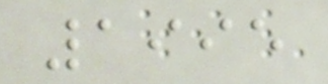1995
